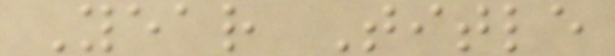Year Title
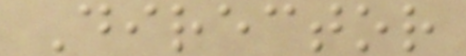Director
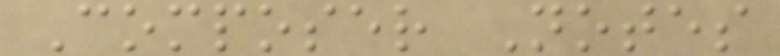Composer Notes
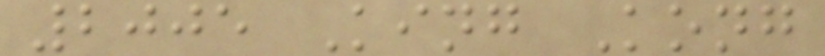2005 King Kong
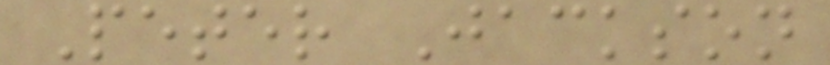Peter Jackson
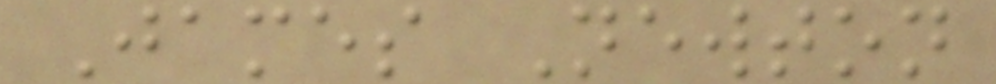James Newton
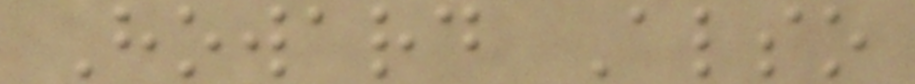Howard Also
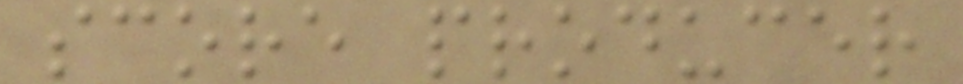score producer
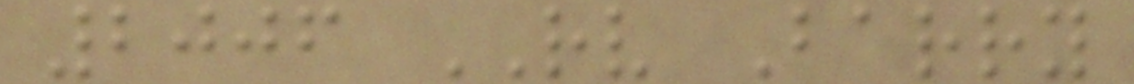2006 RV Barry
